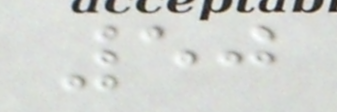50
